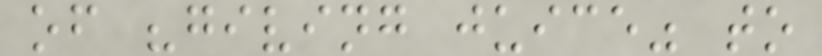of "giving juice" to
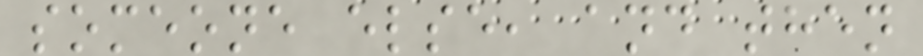someone else, and then
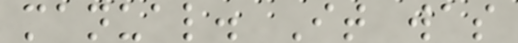manual. It was
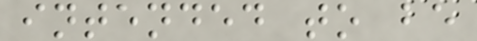intended to be
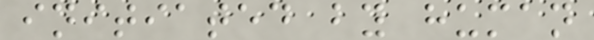initiated by human
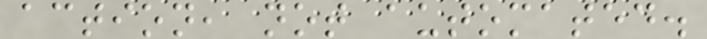action, not automated.
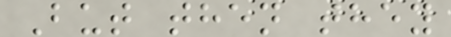But then they
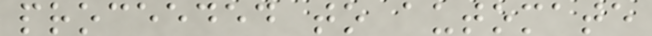proceeded to automate
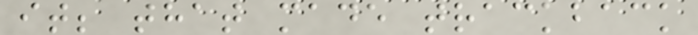it; that made trackback
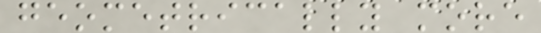geometrically more
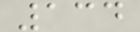134
